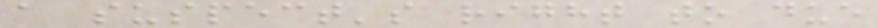a suspect's right to due
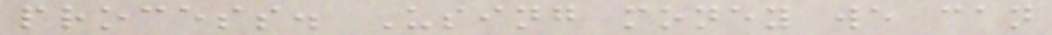process. Using money we can
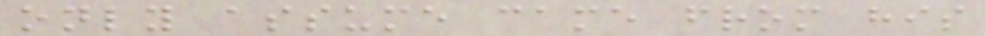only assume came from his
